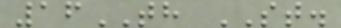16TH ST.
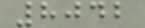8042
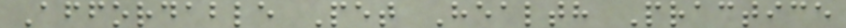Affordable Pet Health Practice
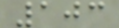103
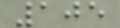105
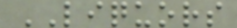LIQUORS
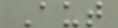Aut
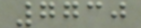7730
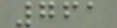761
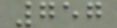757
